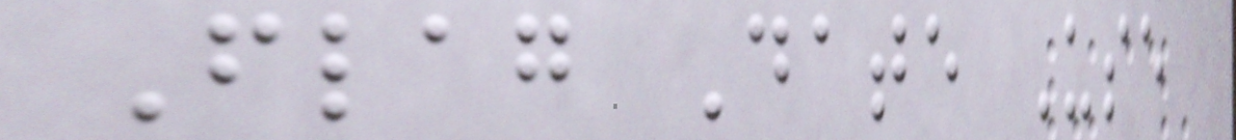Flag Date Use
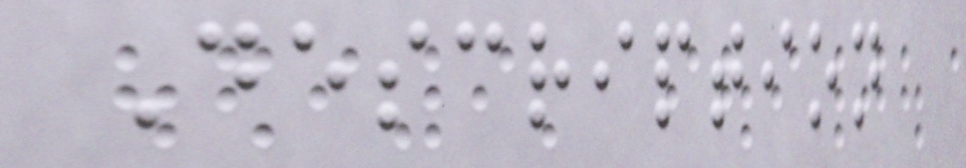Description
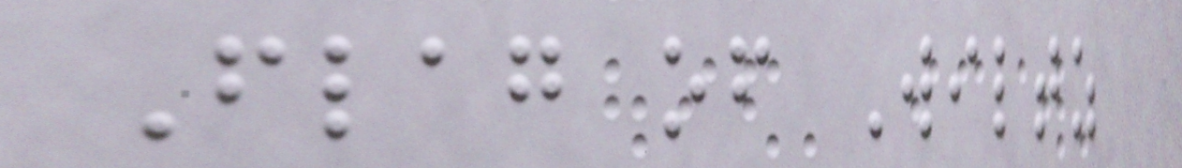Flag of Wiltz
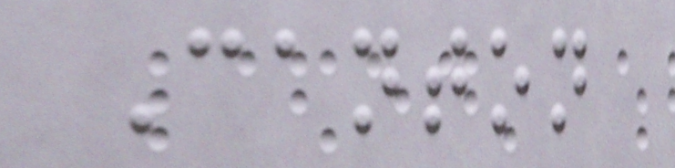Canton
